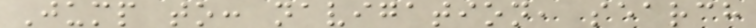Jump to: navigation, search
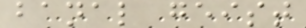banal geist
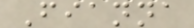Fianna
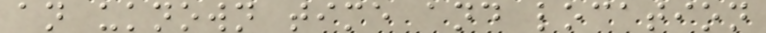an uknown time and location
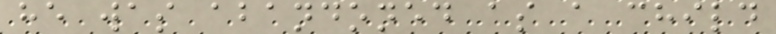he was abandoned as a child
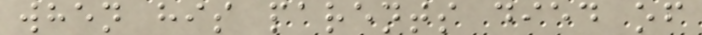when his parents died of
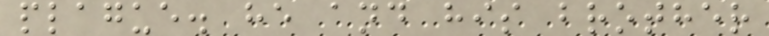plague. he and his brother
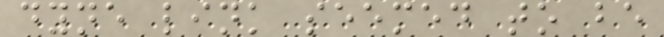dyne link seemed to be
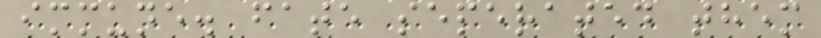immune. fate seperated them
